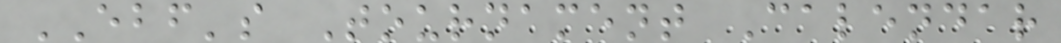EBF's Tournament Calendar
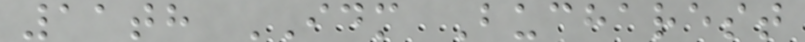11th IDM Bucharest
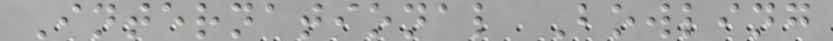International Bowling
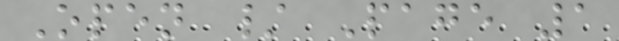Open / Page 1
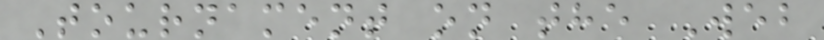Tournament on the Web
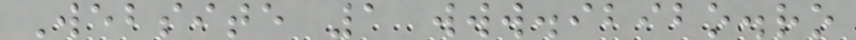Website 1 www.ibibo.ro
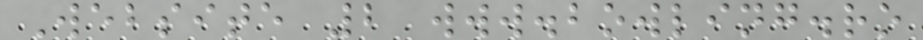Website 2 www.bowling.ro
